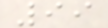99
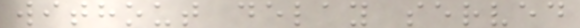without delay served
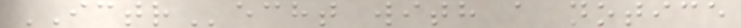ICTRecht with a notice
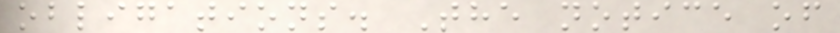obligations. The notice of
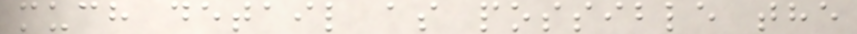much detail as possible the
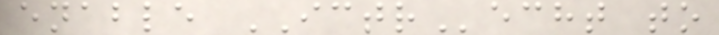enable ICTRecht to
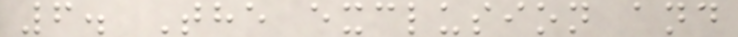6. The exclusion and
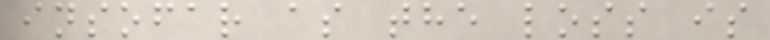insofar as the loss is
